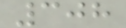308
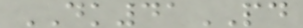DK41PD
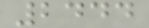2444
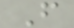F
